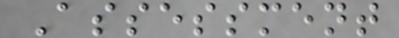Assessment
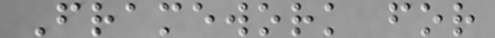Framework for
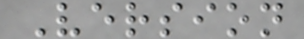Version
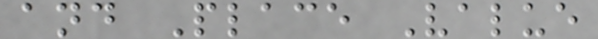and Place Value
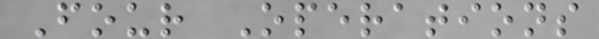Four Operations
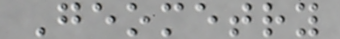Geometry
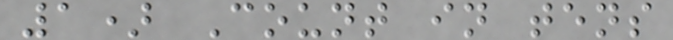1) Count in tens
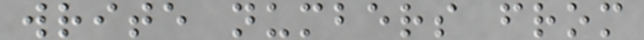write numbers from
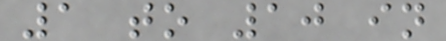1 to 10 in
